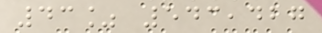43% 543,427
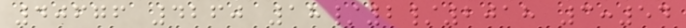40676 4260 18/2/2018 3:54
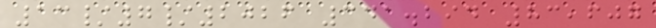13/7/2026 341.294 83,607
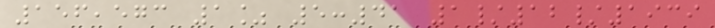156,573 1% 5:41 1/12/1939
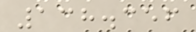138.356
